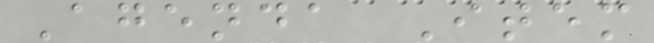Agenda Item
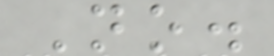No.
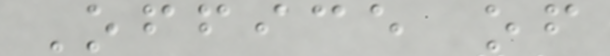Office of
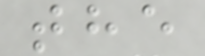the
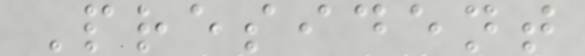President
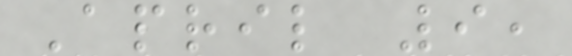April 9,
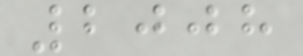2008
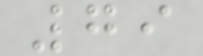79
